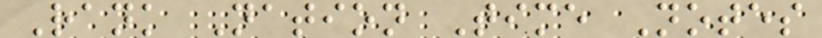Rank Nation Time Notes
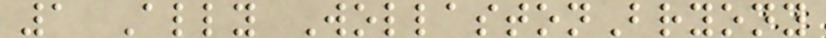1 Ally WollastonBryony
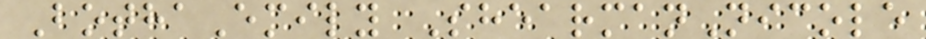BothaEmily ShearmanNicole
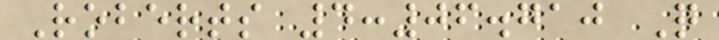Roberts 4:06.710 Q
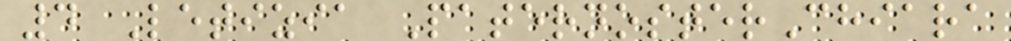4 Letizia PaternosterChiara
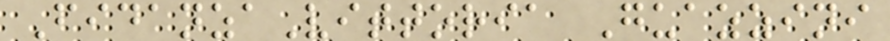FidanzaVittoria Guazzini
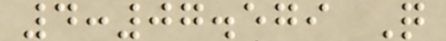4:07.579 Q
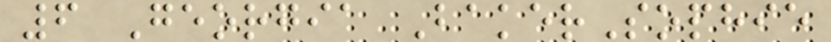6 Georgia BakerSophie
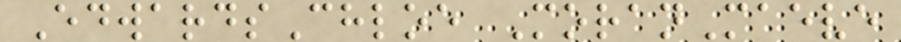EdwardsChloe MoranMaeve
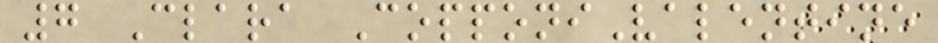7 Clara CopponiValentine
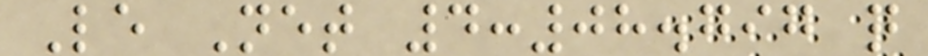Le Net 4:08.797 q
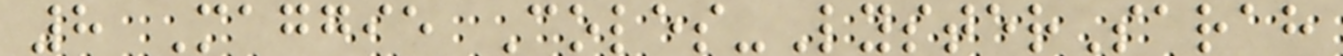8 Maggie Coles-LysterSarah
